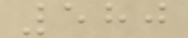580
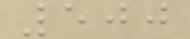500
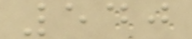540
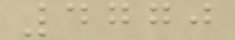4770
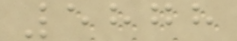5878
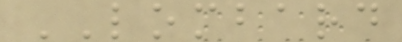LOMBARD
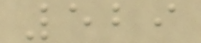529
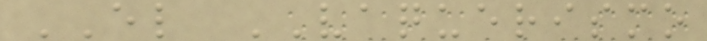EL VAQUERISMO
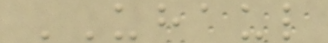UHAUL
